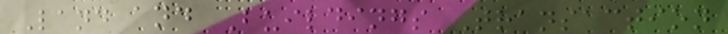Land and Buildings Transaction
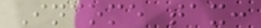Income tax:
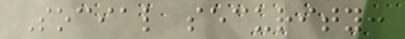Social security:
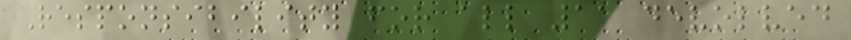Responsibility for all 11 devolved
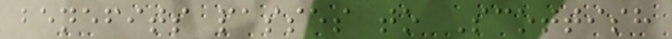benefits passes to Scottish
